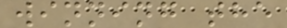winning the
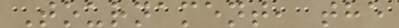Tournament, the
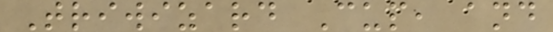Triwizard Cup, and
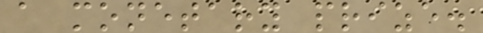a monetary prize.
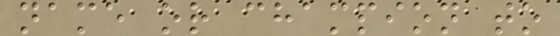name or champion to
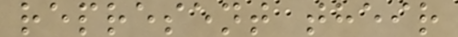represent their
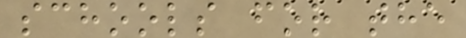schools for the
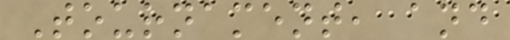Tournament, and
